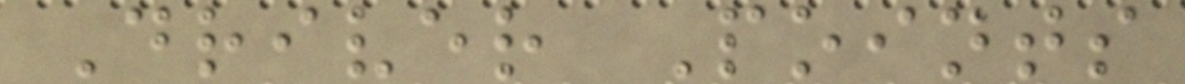Driver Points
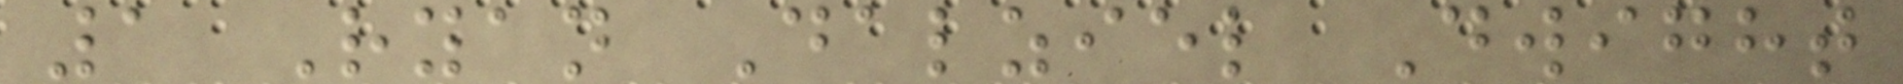1 Ryan Dalziel Dwight
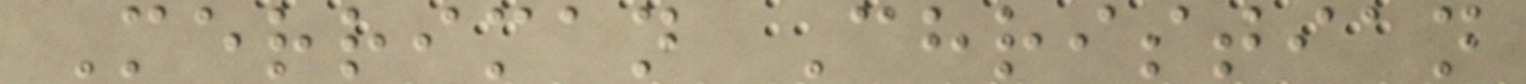Merriman Christian
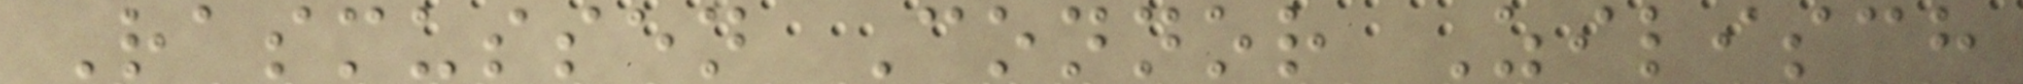Rasmussen Connor Zilisch
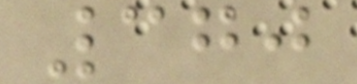370
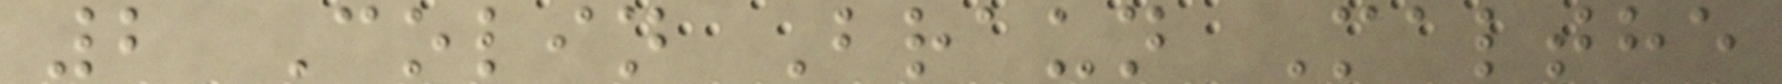2 Colin Braun Malthe
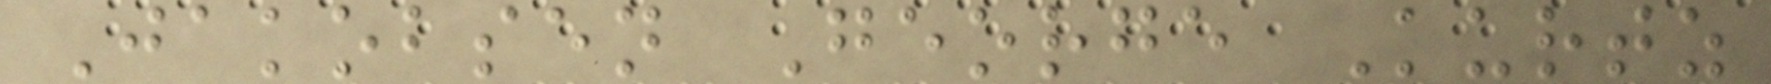Jakobsen George Kurtz
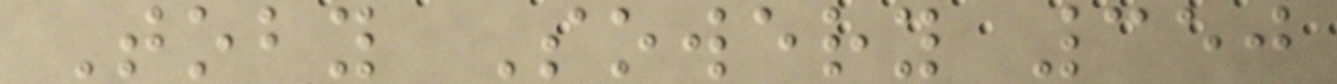Toby Sowery 350
